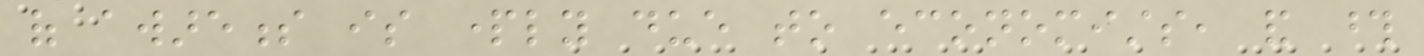of awareness is partly due to economists, and those
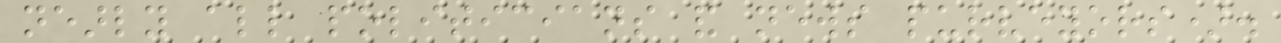nearly all politicians and news purveyors).
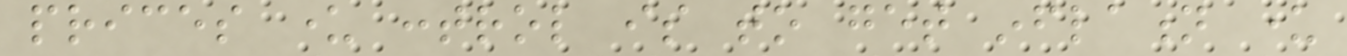prices under control is to get inflation under
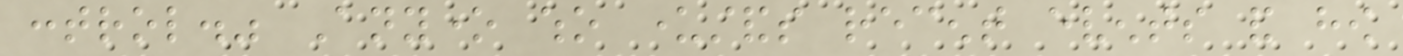control." Anyone who understands recent events and how
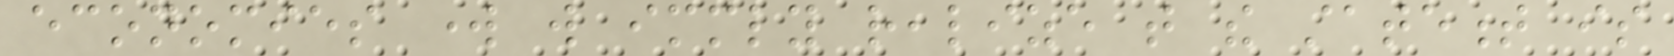economies work will immediately realize that the statement is
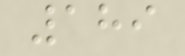189
